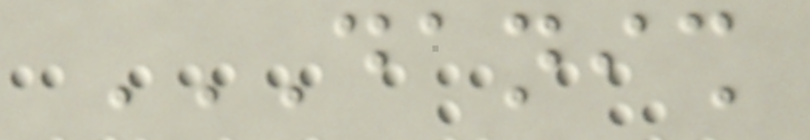DANISH
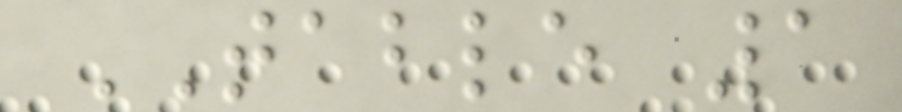TABLE 1
